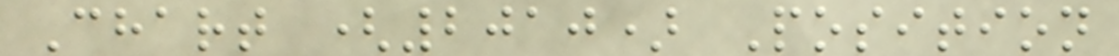Chart (2010) Position
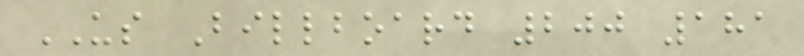US Billboard 200 181
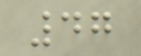47
